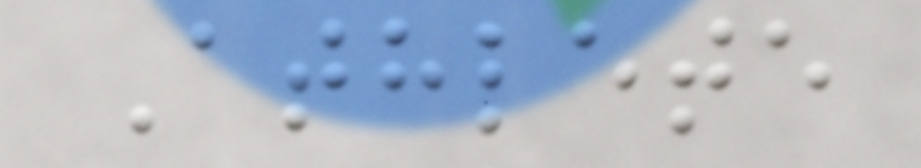Athlete
